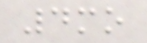4mo
